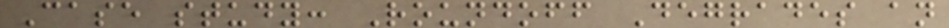Case study: Roundoff Degrades an
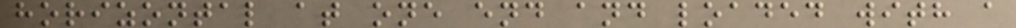horizontal at one end and loaded with a
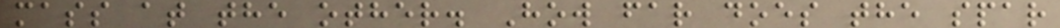mass at the other. How far does the spar
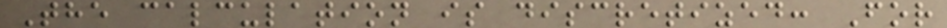The calculation is discretized: For
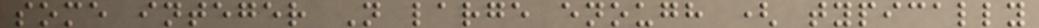some integer N large enough ( typically
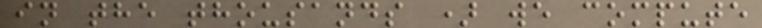in the thousands ) we compute
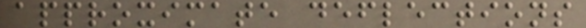approximate deflections
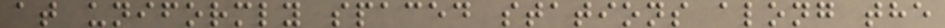at uniformly spaced stations along the
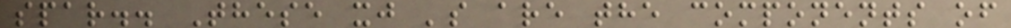spar.. These xj 's are the components of
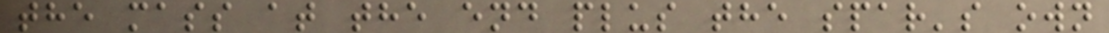the mass at the end plus the spar's own
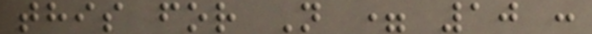this for N = 10 :
